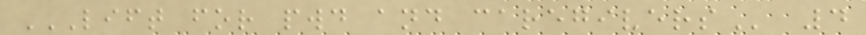LIFT FOR PWD AND CAREGIVERS 4
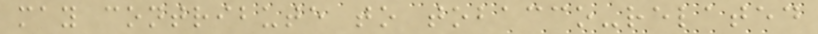may contribute to tobacco-related
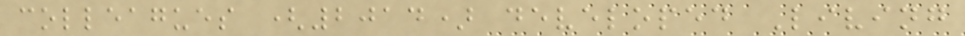colleagues (2014) developed Living
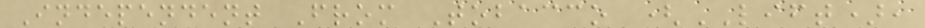Independent From Tobacco (LIFT),
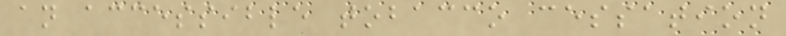an accessible tobacco cessation
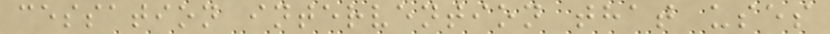cessation intervention that uses
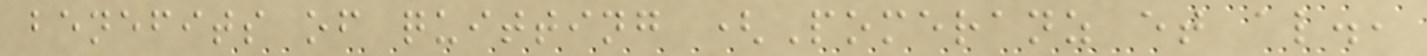benefits of quitting (Pomeranz et al.,
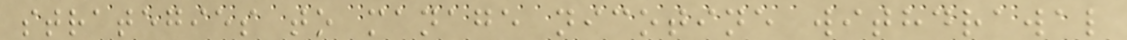strategies to manage nicotine withdrawal
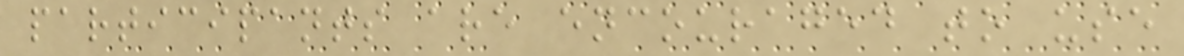participants are encouraged to use
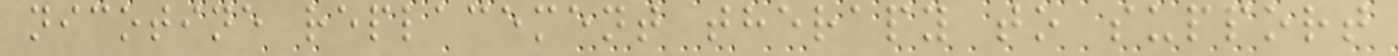nicotine replacement therapy to support
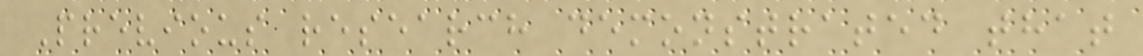Previous research demonstrated that
